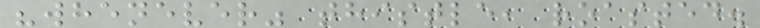"whenever" thistle, roasted.
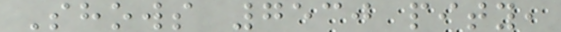Shows 7530 pity,
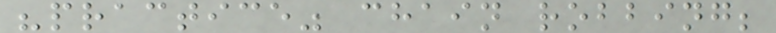"practice" chain robbing;
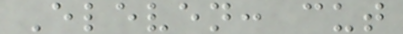Eleven: cut
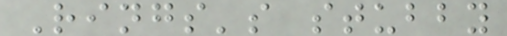Rings's stubby
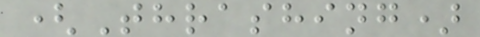(Thrashing)
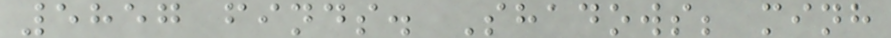5857 finds. Shadows; minh
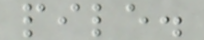pile.
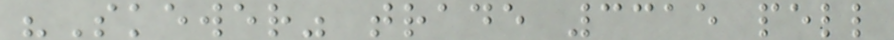"Skewer" trade 3315 pell
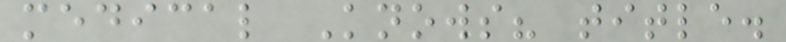medical Knows? title.
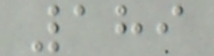189
